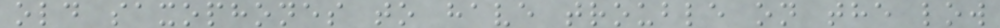old saxophones to have trouble on the low
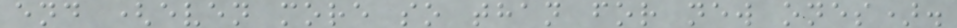end (even more so than for new ones).
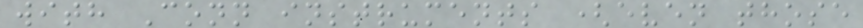with Conn instruments (even those
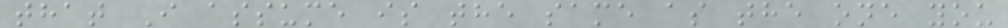that I assume is the same as the one you
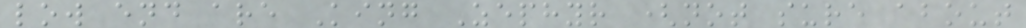low end are King Zephyr (not sure about
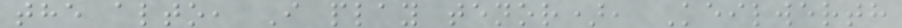the alto, I play tenor), Keilwerth
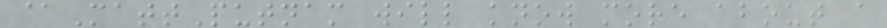@MattPutnam will know more about a
